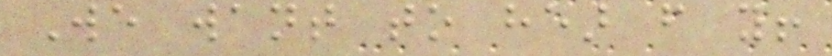We want to hear from you!
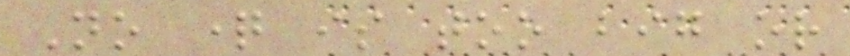No question is too big or
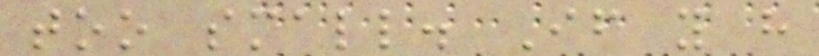too small. If you have
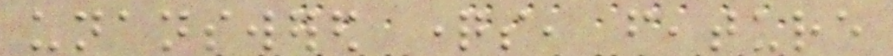unanswered questions, feature
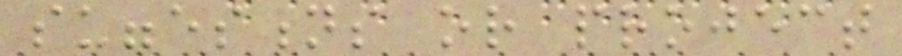suggestions or project
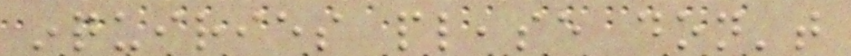inquiries please don't
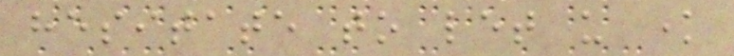hesitate to let us know
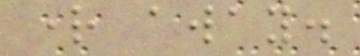right away.
